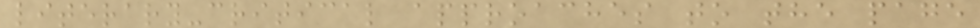literary-critical approaches to the page
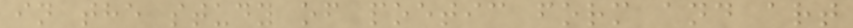in the study of poetic form and art
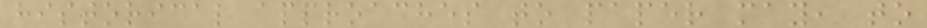historical approaches to paper may, to
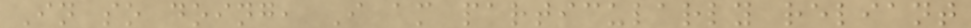In so doing, I am particularly reliant
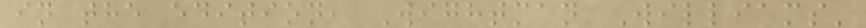in the edition, Wightman Williams'
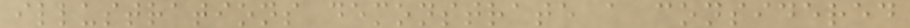illustrations demonstrate a considered
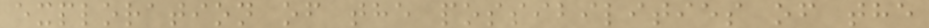exploration of the possibilities of the
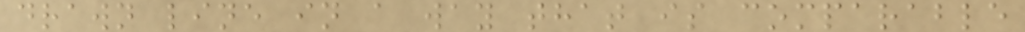drawn line in a way that is comparable
